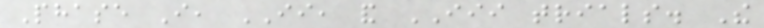Phase I, II, and III trials. The
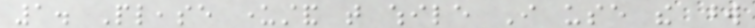1. Please understand that while I use the word
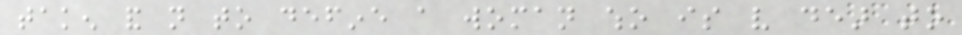taken and not to define a woman who is very dear to
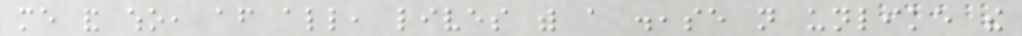me and who, after all, lives with a disease not unlike the
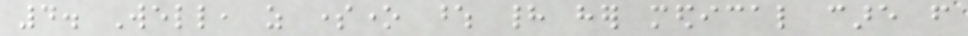4. Well, as someone whose had her medical care from
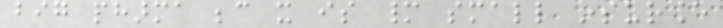big pharma because it is many small insurance
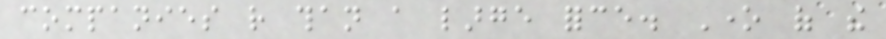companies rather than a large force. One of the
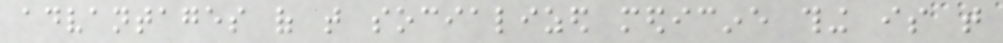advantages of that socialized medicine thing is that
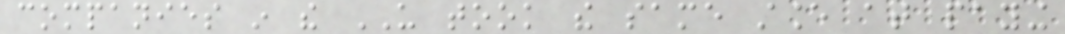companies in the US took the same stance at paying
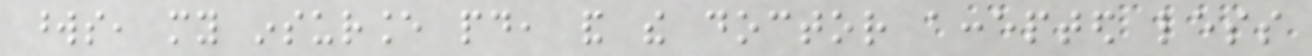words, my insurance paid, and the doctor accepted less
